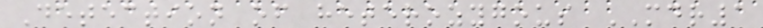Detection of heterozygous MDR1
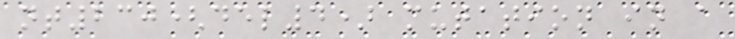nt230(del4) mutation in a
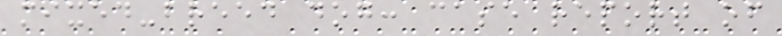mixed-breed dog: case report of
